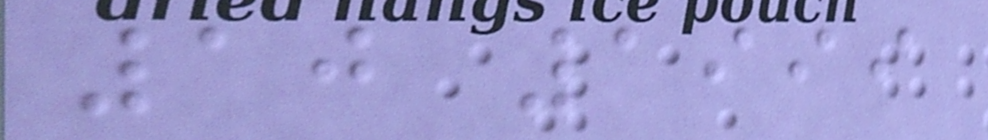10 1999
